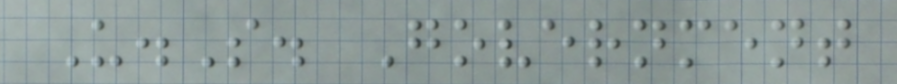U.S. Government
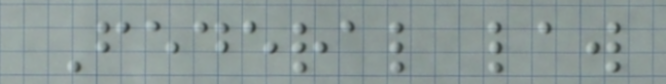Federal law
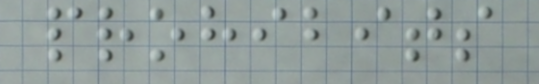prohibits
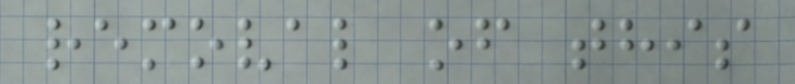removal of this
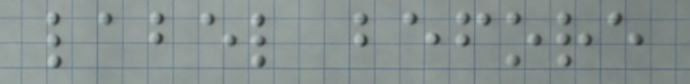label before
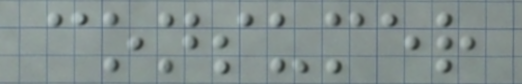consumer
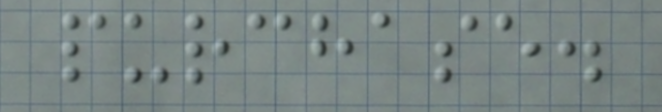purchase.
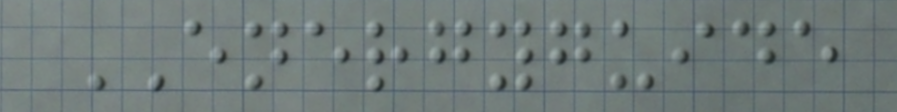ENERGYGUIDE
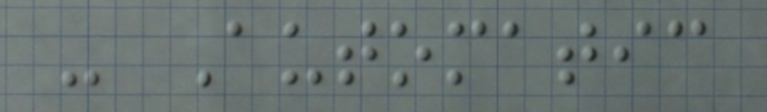- Automatic
